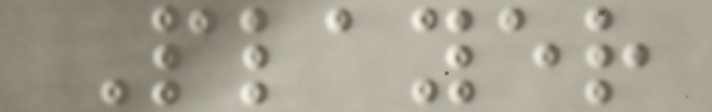Player
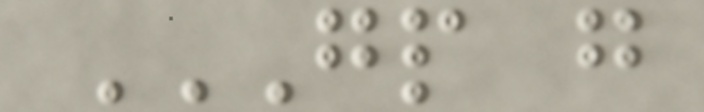GP G
